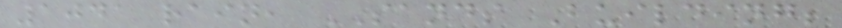1041 rain, SANDS Building;
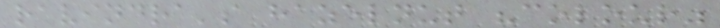ravindra's hazelnut "colour"
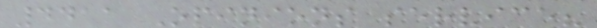4411 Opinions service?
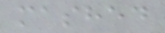mashed
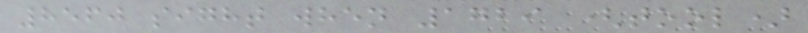8560 sight when 1729 (tool)
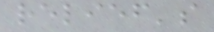relief's
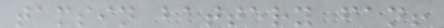tamsin battery fan!
